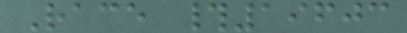Race #19603
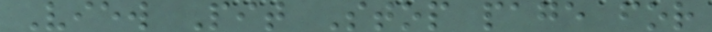View Pit Stop page for
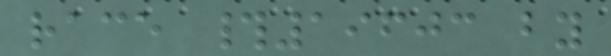race #19603 by
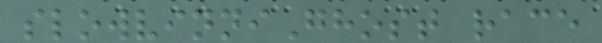slowvinniGhost race
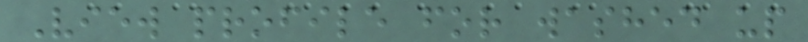View profile for washed up
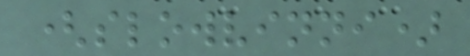(slowvinni)
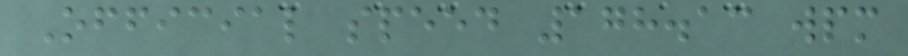Official speed 178.13 wpm
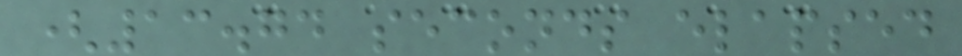(13.74 seconds elapsed
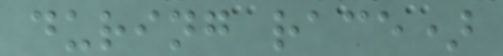during race)
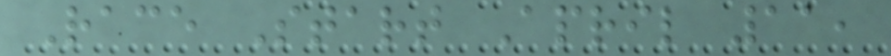Race Start April 11,
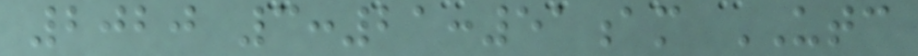2020 3:21:51am UTC
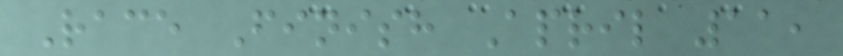Race Finish April 11,
